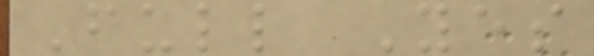Full Yes
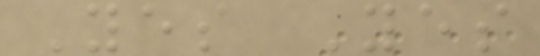Yes Yes
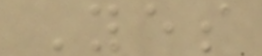Yes
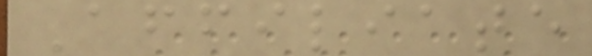Affiliate
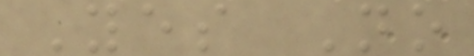Yes No
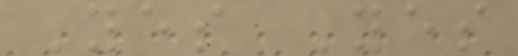Yes Yes
